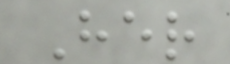Her
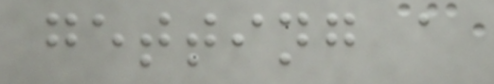getting a
